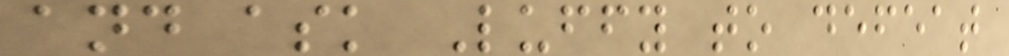and ask Luffy to defeat
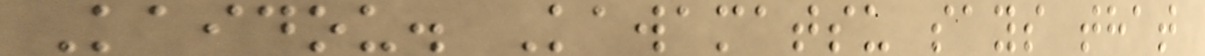Kaidou. Kawamatsu says that
